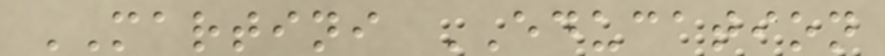MARTINI EDUCATION
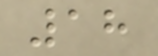18
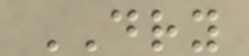DRY
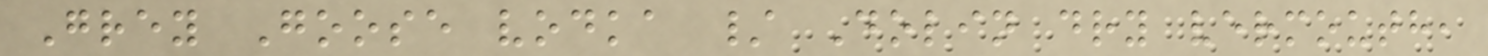Grey Goose vodka / Dolin dry vermouth,
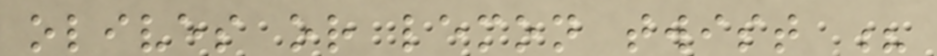olives or lemon twist ?
